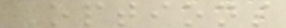Options
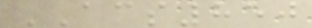ACS850
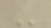-
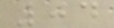04
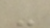-
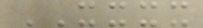XXXX
